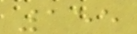155
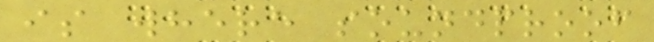is where soundproof
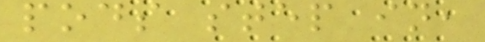pods step in,
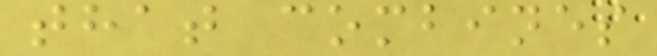that combines
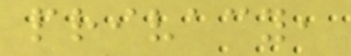privacy,
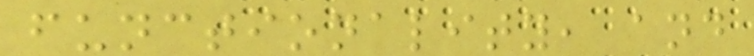functionality, and
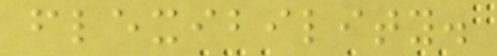flexibility.
